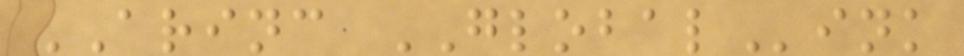ARINC GLOBALink
